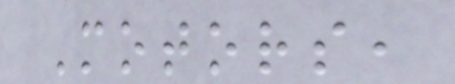Motors,
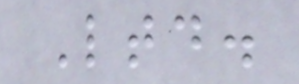Ltd.
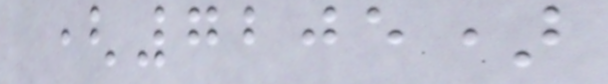(7205)
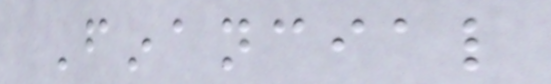Financial
